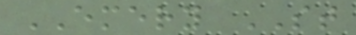EMERY ST
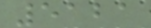5121
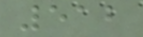512
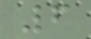6
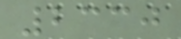2330
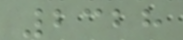2328
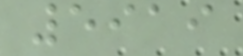5919
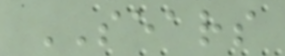SEARS
